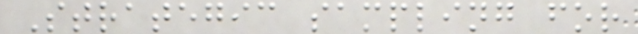Strategic sampling for
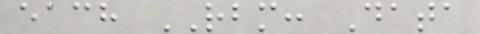each RBM: Data
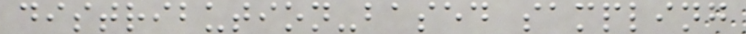distribution-based sampling
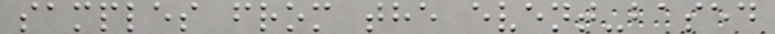samples from the event-based
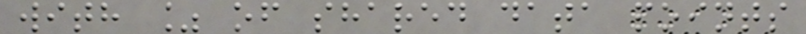with % of shared data points
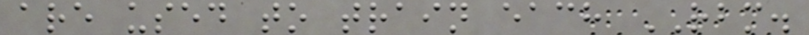are used to train each RBM.
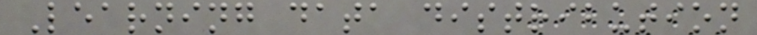Learning data distribution
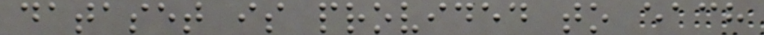dataset is provided to each
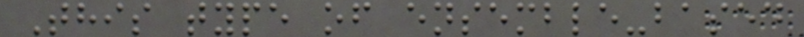This type of ensemble-based
